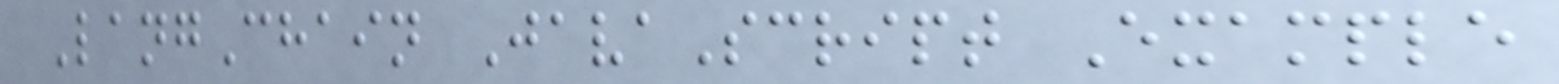LangChain JavaScript Example
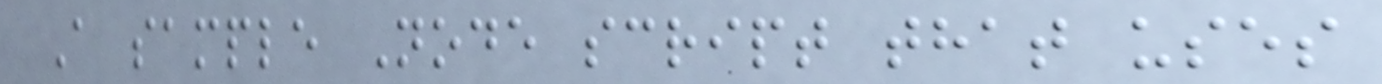A sample Node script that uses
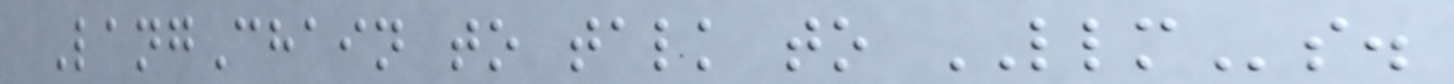LangChain to talk to LLMs.
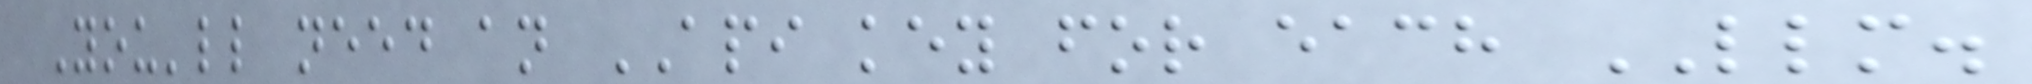You'll need an API key for each LLM.
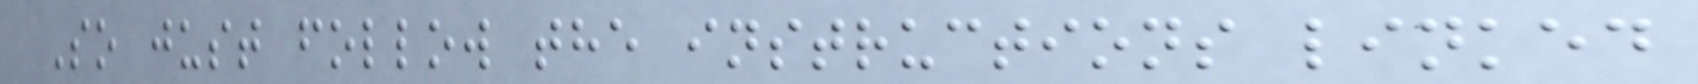So just follow the instructions linked
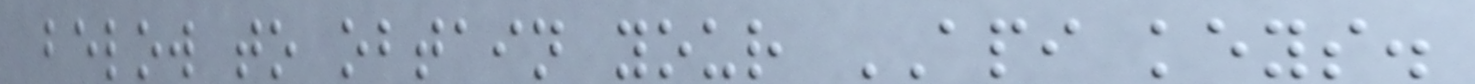below to obtain your API keys.
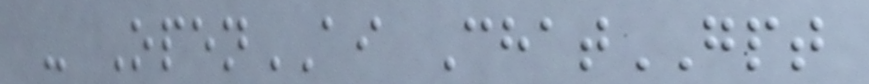- OpenAI ChatGPT
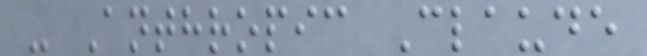- Anthropic Claude
